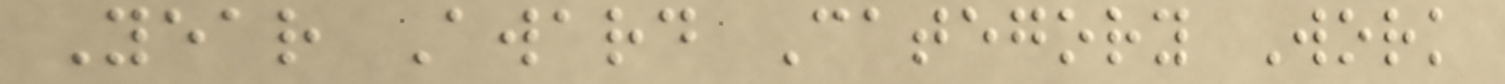Year Award Category Work
